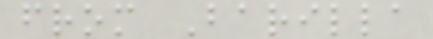from Barilla
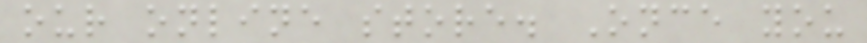our online store. Once you
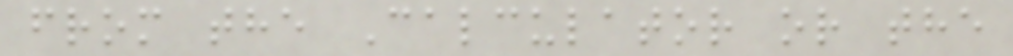from the Calculator or the
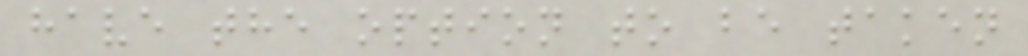have the option to be taken
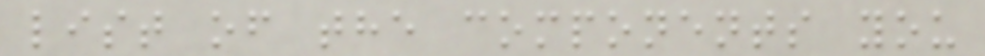list of the components you
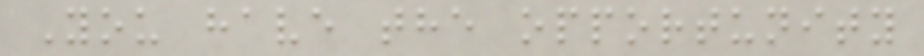You have the opportunity
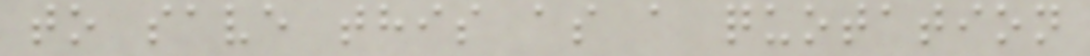to save this as a quotation
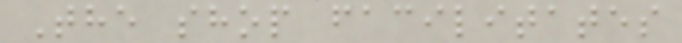The shop facilitates
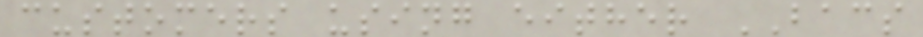customers using either BACS
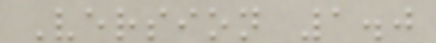Version 1.0
